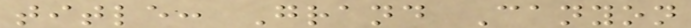title: Grand Canyon
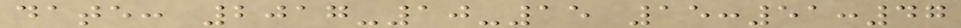date: 2017-10-15 15:51:47
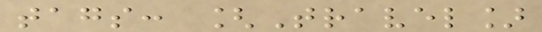tags: [Travel]
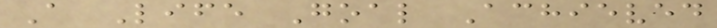A Life Goal Achieved
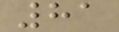81
